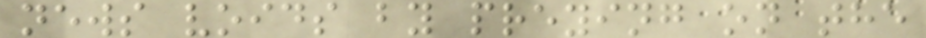news voids by preying on the
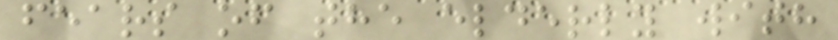fears of the elderly with
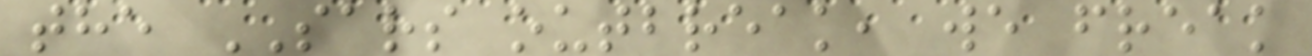the SARS outbreak, we freak
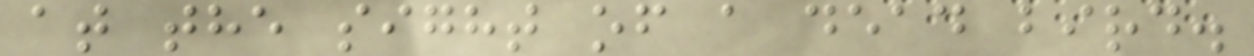at the sight of a dead bird.
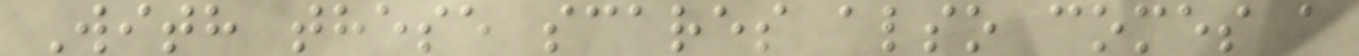With these scares also comes a
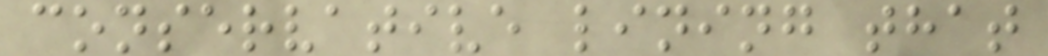conservative lining that
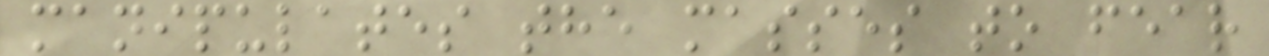manipulates the masses to fear
